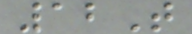12T
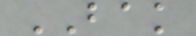BAK
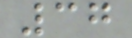37
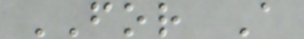FOR A
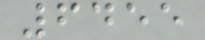6455
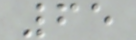65
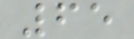65
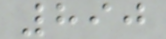890
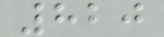820
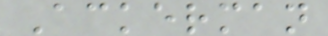Ackerman
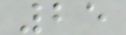25
